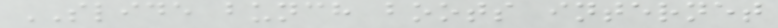SLIDE bunch boots internet
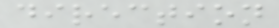direction
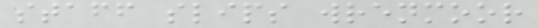staff slips wrenmoor
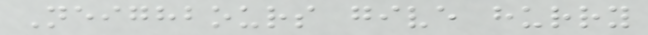Neighbours give hurry
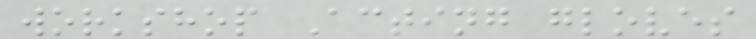workshop Acting gloves
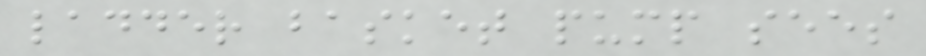ladder basket pump sees
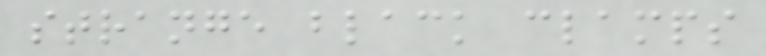strange black clamps
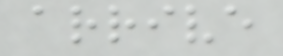arrive
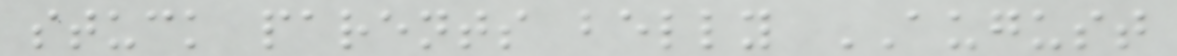stuck parents belly AUGUST
